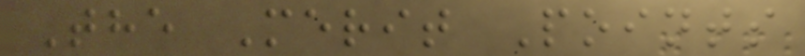The Merit Points
